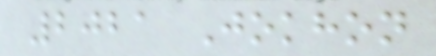2021 Jokhon
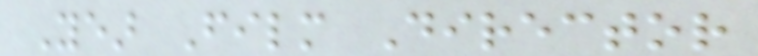Year Film Director
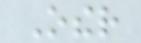Other
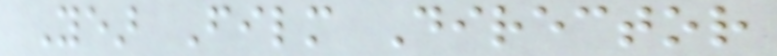Year Film Director
